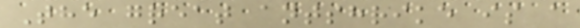The great antshrike is a
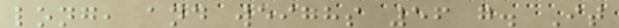long, and weighs 56 g. It
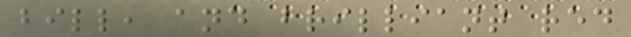bill, and brilliant red
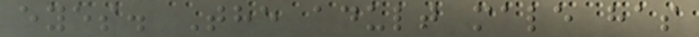eyes. The adult male has
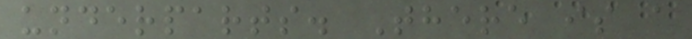underparts. There is a
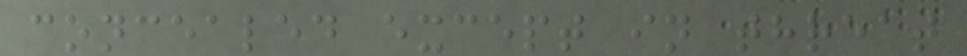concealed except in threat
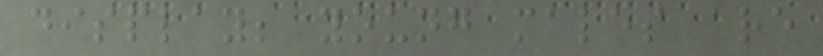display; young males are
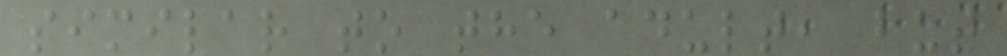similar to the adult, but
